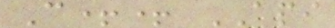C++ API
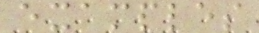examples
